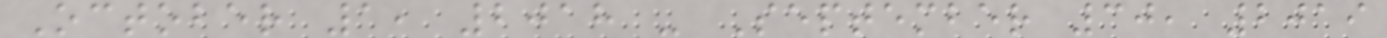October 1, 2018 - September 30, 2019
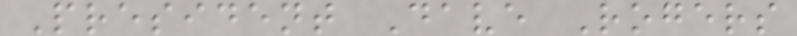President Dave Rogers
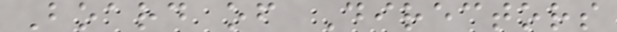Board of Directors
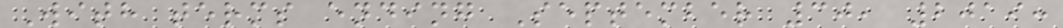With terms ending September 30, 2019:
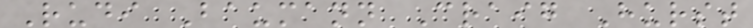Rudi Baumann Craig Hurst
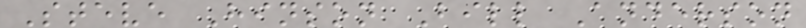Steve Hinson Bill Anderson
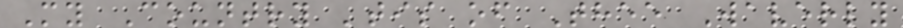My Country 'tis of Thee Waverly
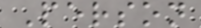Person
